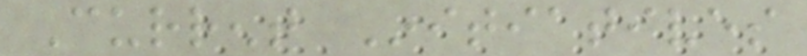Current Initiatives
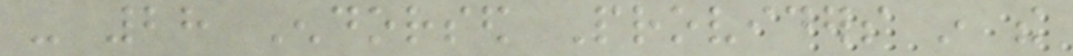- 28 Endorsed Providers in the
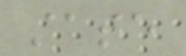state
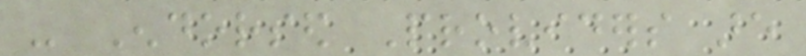- Endorsed Providers are
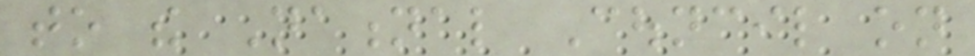to the National Council on
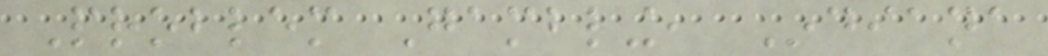Problem Gambling, Indiana
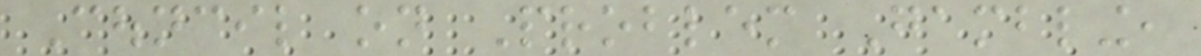Council on Problem Gambling,
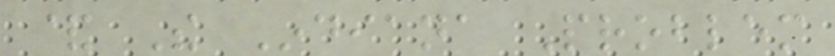& The Indiana Problem
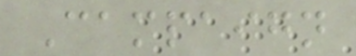Campaign
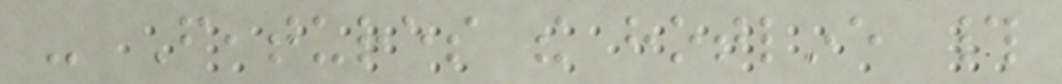- Features the hotline #
